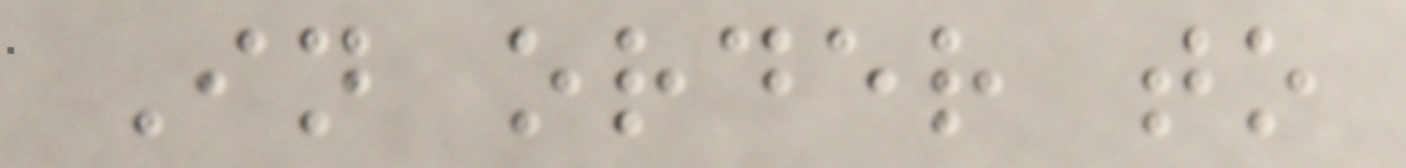In order to
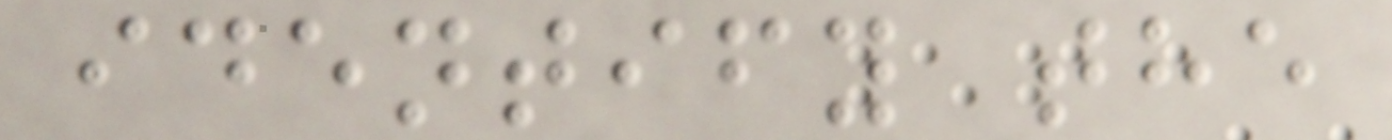identify the
